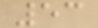53
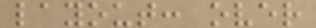layout: over
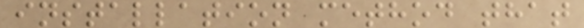installation method that
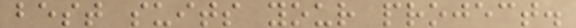best suits your project.
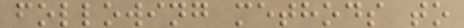following methods to
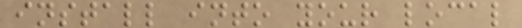install into your local
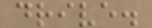drive.
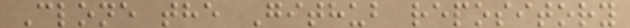Clone the Github repository
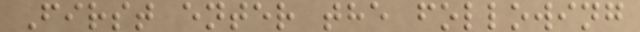First enter the following
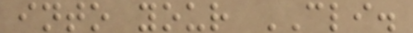into your CLI.
